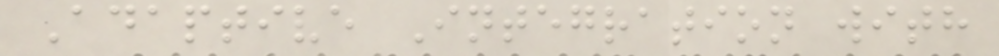Adaptive Integration with
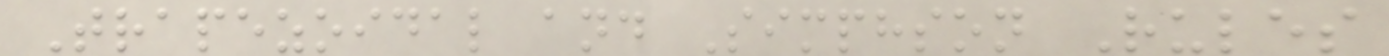Trapezoidal and Simphson Rules
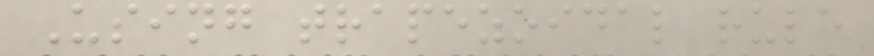Using trapezoidal rule
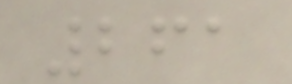261
